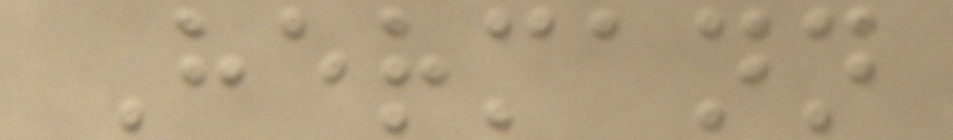Hermann
